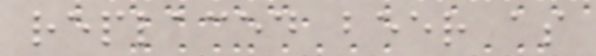replaced beer as
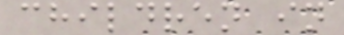children in
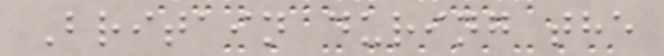Britain during the
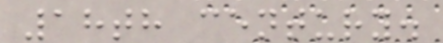18th century.
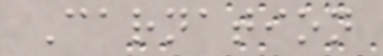Carnation
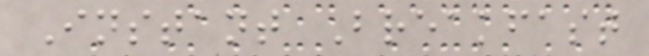Instant Breakfast
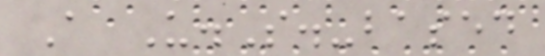A U.S.-based
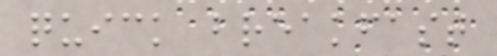quick breakfast
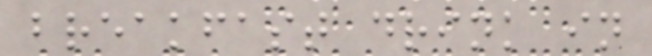breakfast drink in
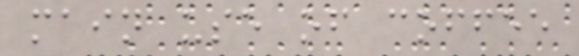main use of coffee
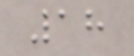18
